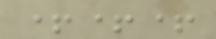+++
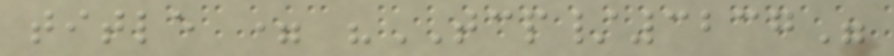title = "TCP/3237"
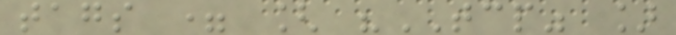tags = [ "TCP" ]
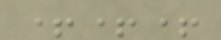+++
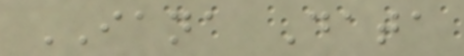IANA Data
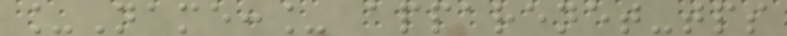_Name:_ apparenet-tps
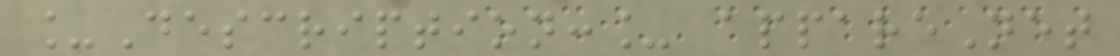_Description:_ appareNet
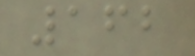162
